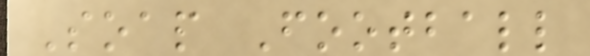Soap Football
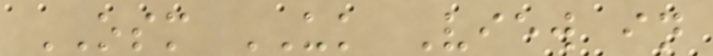OSM UK View in
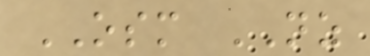OSM NZ
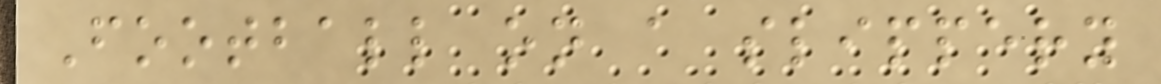Football on a slippery
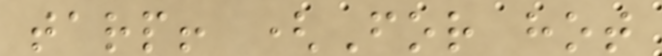tarp! (For hot
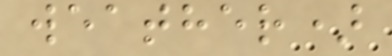weather)
